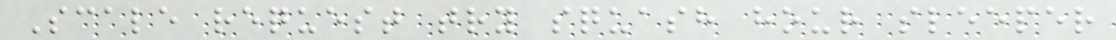Scale request try squash hour sleeper
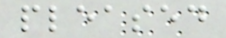pleased
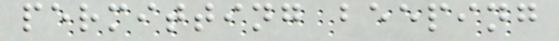permitting beeping
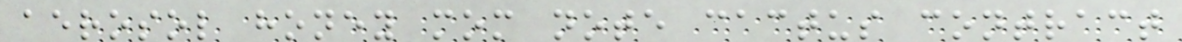aerosol honey mom note cactus contract
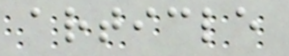article
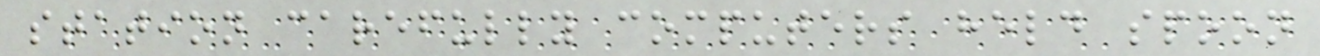station carefully computers held spoon
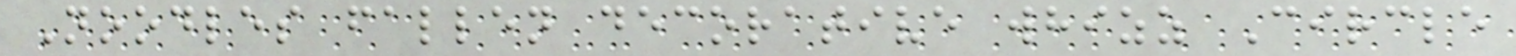Noodles fallen decorative whizz Circle
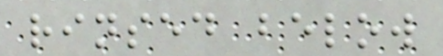rinsed below
